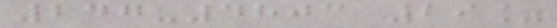247-4803 29%
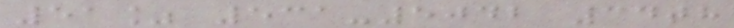51% 531-5042 34th
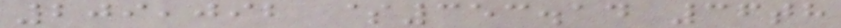209,092 $353.14 36th
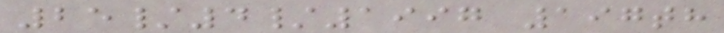25/4/1997 197th
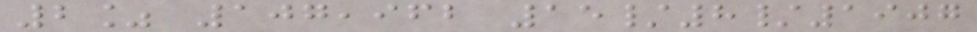2% 107,962 15/8/1907
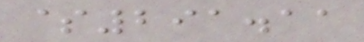$291.11
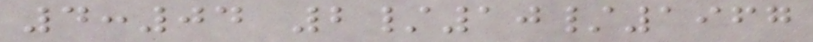4:04 2/10/1967
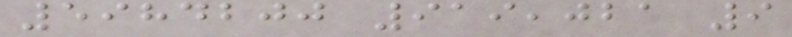5984200 919,021 9
